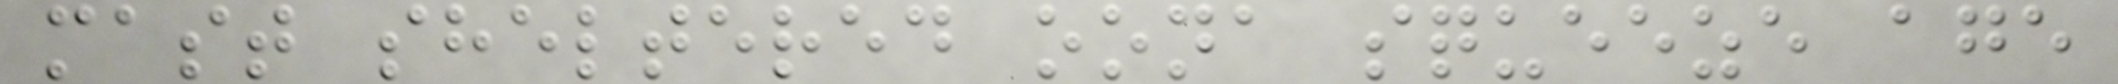mast sheltered oona squeeze age
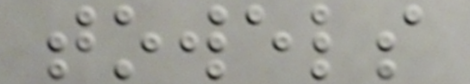towels
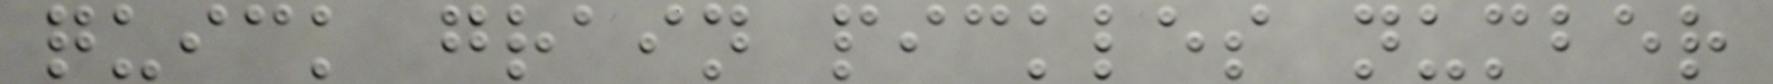quick grain pickles number
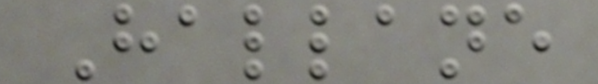Hallane
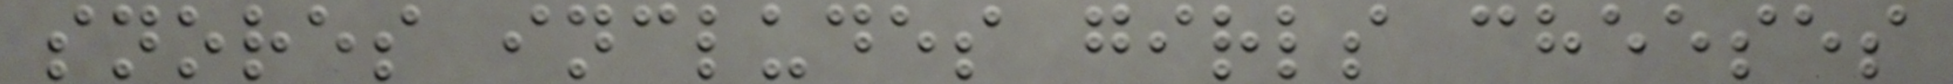snores includes girls cheeses
